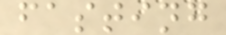fasting
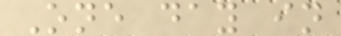One day in
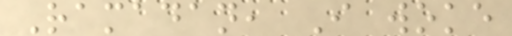Ramadan, I woke
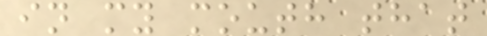in my mouth that
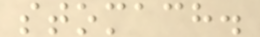stomach.
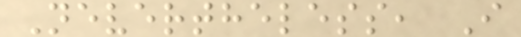Nevertheless, I
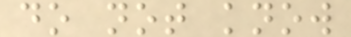do not know
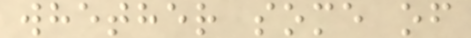whether some of
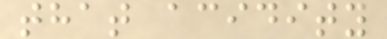that acidity
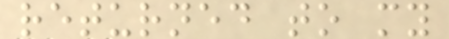returned to my
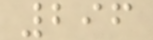296
